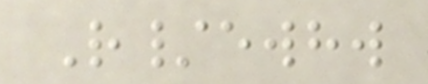R/ewhw
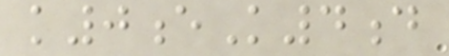k0eK4d
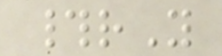#rY
